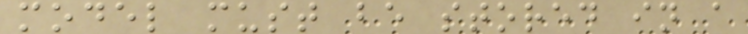model must be stored in a
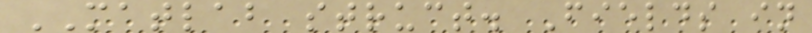MATLAB struct. Fields in
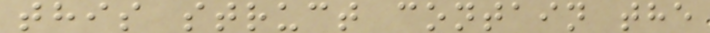this struct contain the
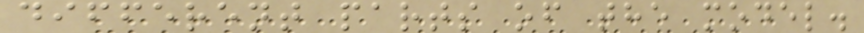different parts of the model.
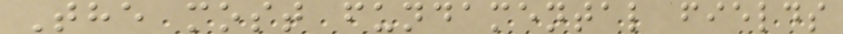The most fundamental fields
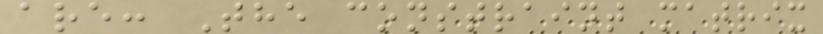are: The constraint matrix
